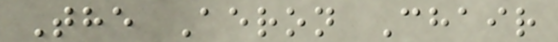The Aeron Chair
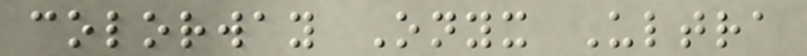colorway Onyx Ultra
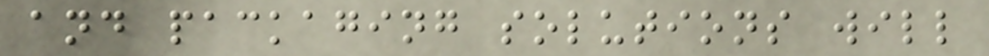and packaging solutions will
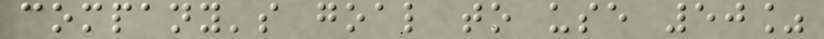company's goal to use 50%
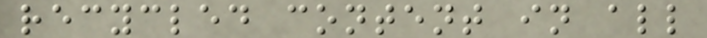recycled content in all
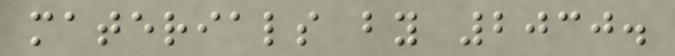materials by 2030.
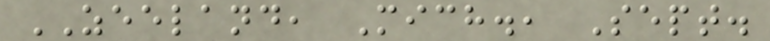ZEELAND, Mich., Sept.
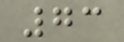73
